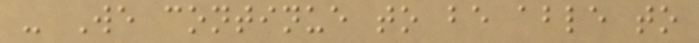- We continue to be able to
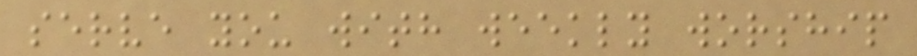serve you with weekly worship
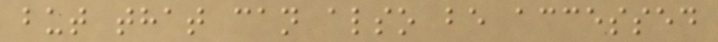but that can also be accessed
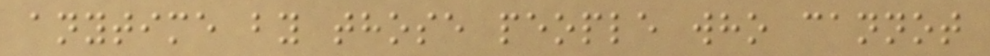anytime by those people who cannot
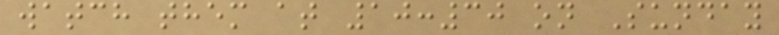watch them at 10:30 on Sunday
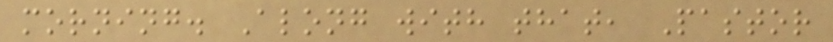morning. Along with that, Pastor
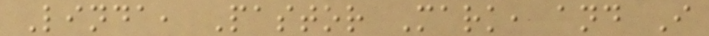Linda, Pastor Mark, and I
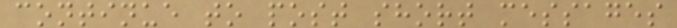continue to post short messages
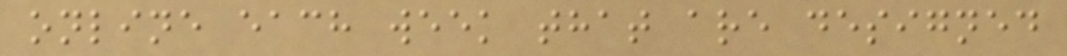online each week that are designed
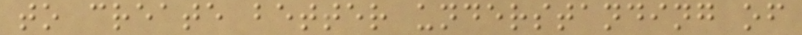to create better understanding of
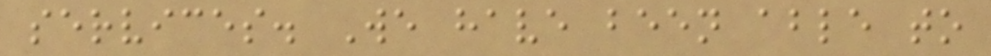services. We have been able to
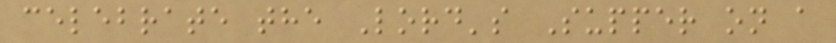celebrate the Lord's Supper on a
